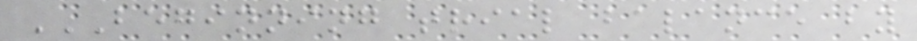BEGINNING TRIAL BALANCE BY
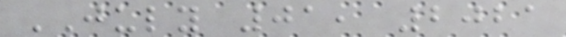JULY 01, 2021
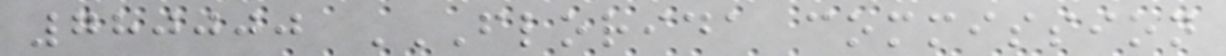780000 FLORIDA COMMISSION
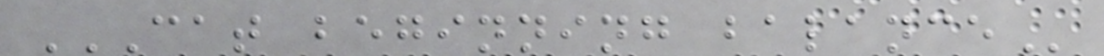CAT BEGINNING BALANCE
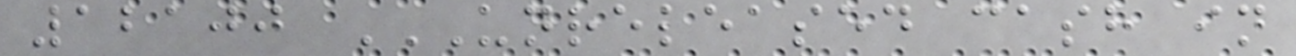12100 UNRELEASED CASH IN
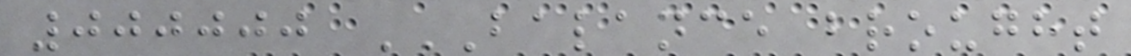000000 BALANCE BROUGHT
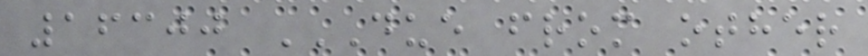16300 DUE FROM OTHER
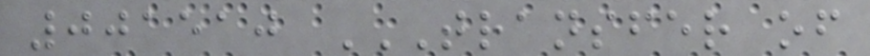001510 TRANSFER OF
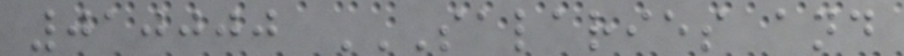010000 SALARIES AND
